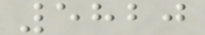5820
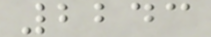2243
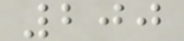200
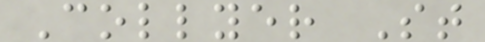Collyer St
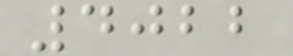4022
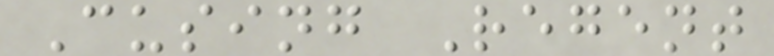Cusing Regent
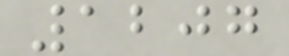1207
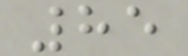85
